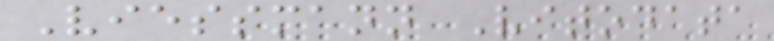Viessmann Vitodata
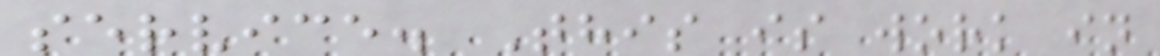service. This is work in
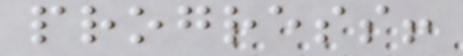progress!
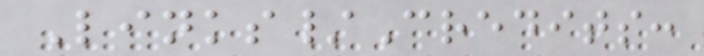Links/Credits:
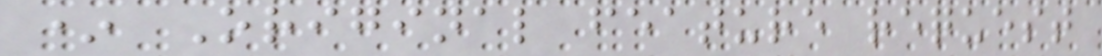* Original feature request
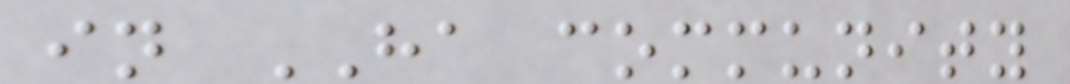in HA community
